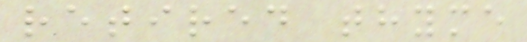retired thyme
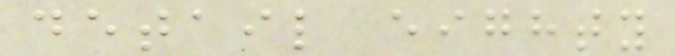detail eighty
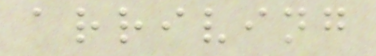arriving
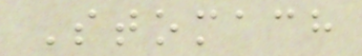Stomach
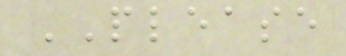PLEASE
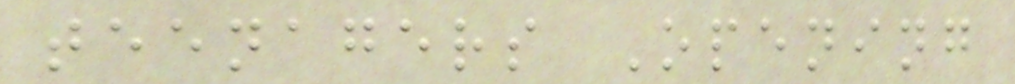teenagers Opening
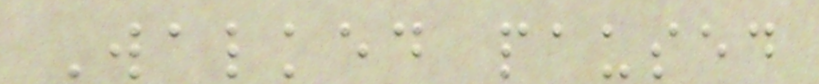Walked paused
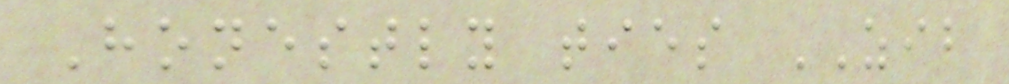Honestly ties ZIB
